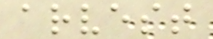arvest
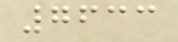7633
